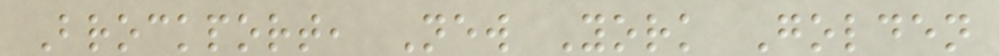Brockport, New York Golden
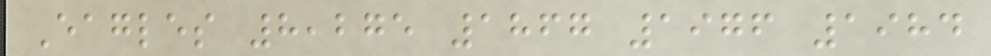Eagles 8,275 1867 1976 1984
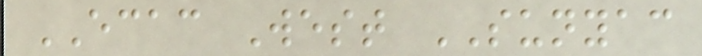ECAC West SUNYAC
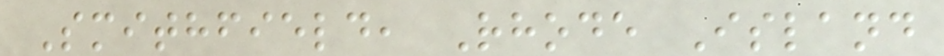Smithfield, Rhode Island
